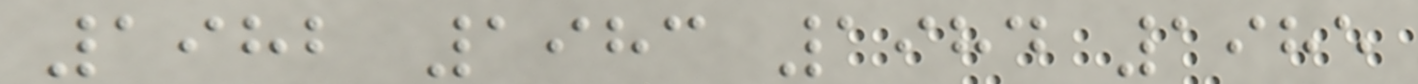1982 1983 1984 1985
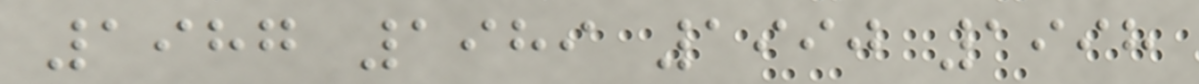1987 1989 1990 1998
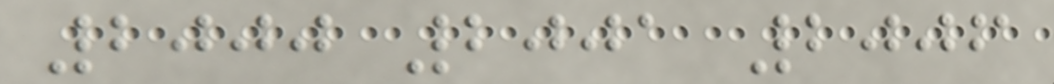2000 2001 2006
